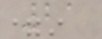21
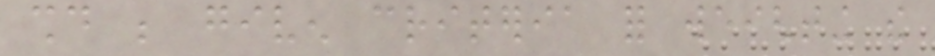should be given criteria for weighting the
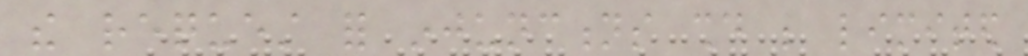the request for injunctions should be limited
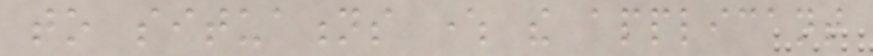to situations where the applicant
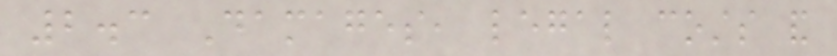2.3 Damages, legal costs and
